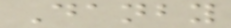Danby
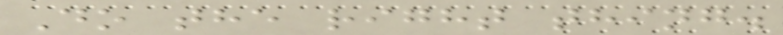Do the right thing.
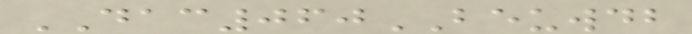DAC060BEUWDB
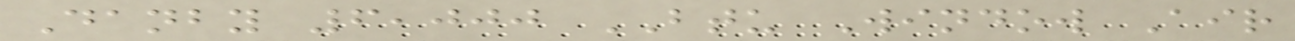Danby 6,000 BTU Window Air
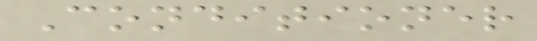Conditioner
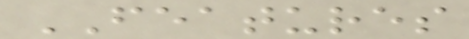FEATURES
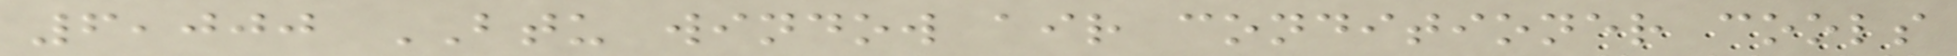6,000 BTU window air conditioner cools
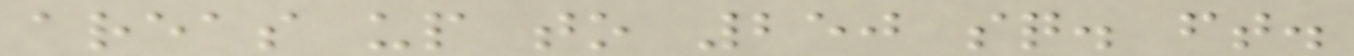areas up to 250 sq. ft.
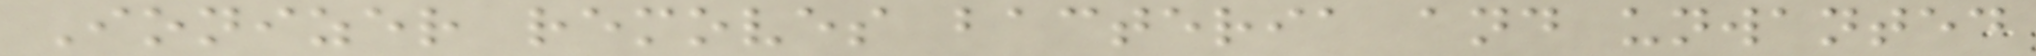Ionizer removes bacteria and unwanted
